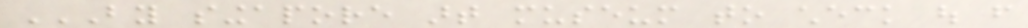BY SINGAPORE ART MUSEUM TO CHECK OUT FROM
